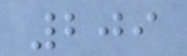209
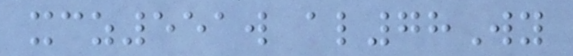xcz551w al78Wy
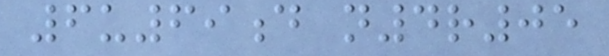6u69d n4r05
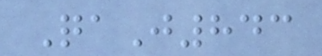QaJ843
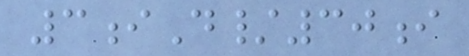3iD/30i
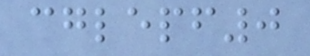cglepf0
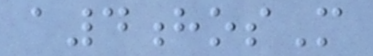a4hosM
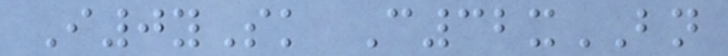I0ySk C32xBN
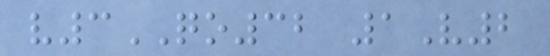v3QO32 1V2
